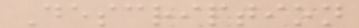Description
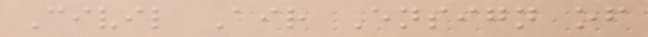Civil Air Ensign of
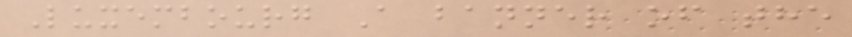Luxembourg A banner of the
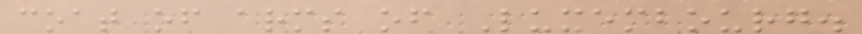coat of arms of Luxembourg.
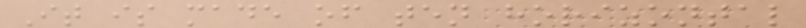It is made of ten horizontal
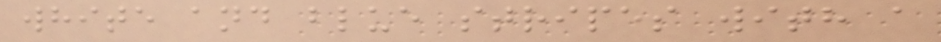white and blue stripes with a
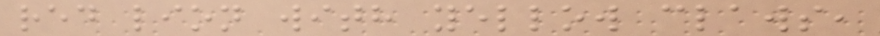red lion with yellow claws,
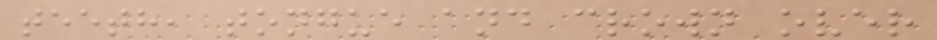teeth, tongue and crown over
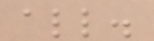all.
